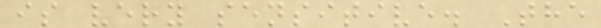is very sensitive. The
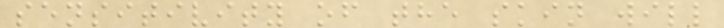sensitivity of the skin will
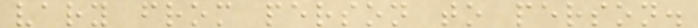vary from person to person.
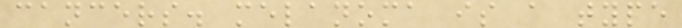cancers. melanoma is a type
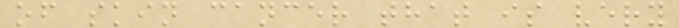of skin cancer that is very
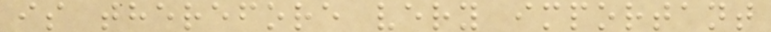is therefore very important
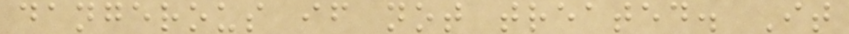dangerous if not treated. It
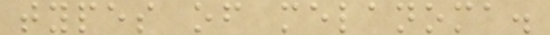types of melanoma.
